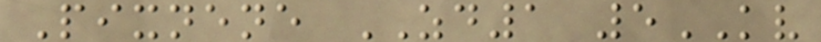Pixnene ZD1 5KV
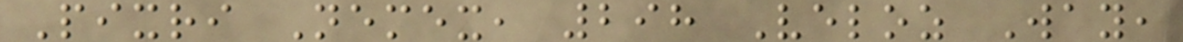Pixri Nemex, 298 Veloz Way,
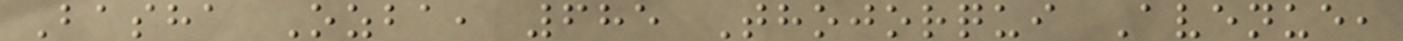Basha Ozba, 685 Thojorqui Avenue,
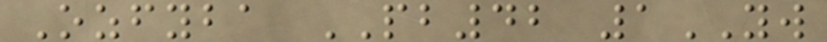Ozfyba PB42 1YW
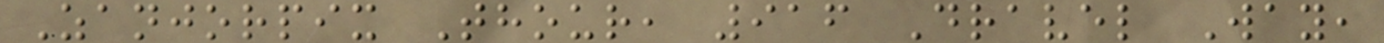Zanjorpix Thour, 916 Dravel Way,
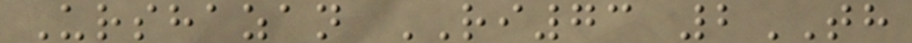Urshazan RI73 2TH
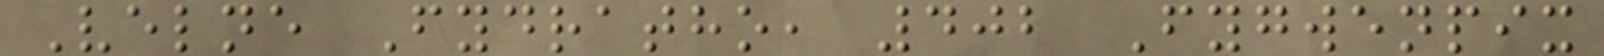Velne Fydratho, 402 Fygwenpix
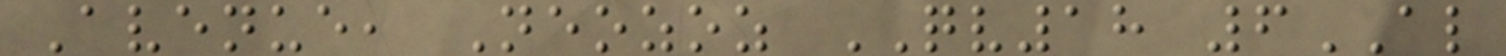Avenue, Neozoz QV18 6AL
